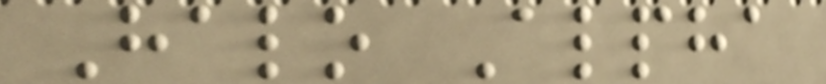Halo Alpha
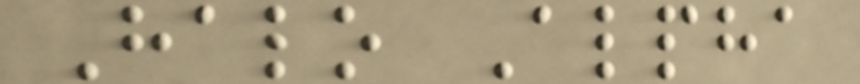Halo Alpha
